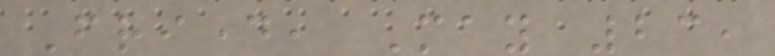Friday, May 23,
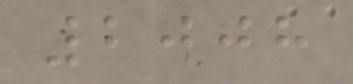2008
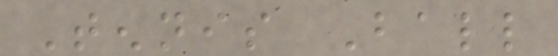Tennis Ball
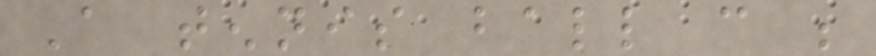A tennis ball can be
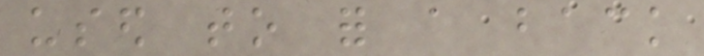used to for a back
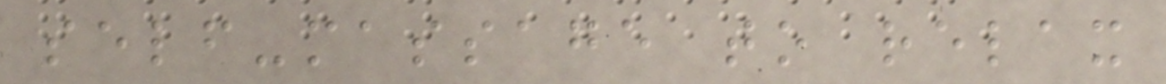self-massage to relax
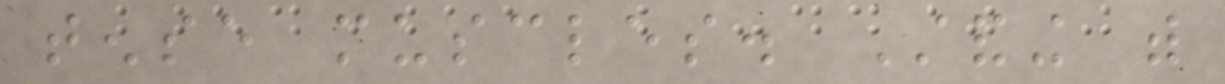tense muscles. Standing with
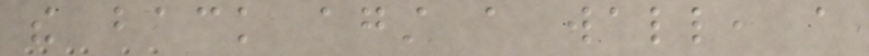the back against a wall, a
